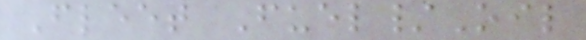Fleet Fuel/Oil
